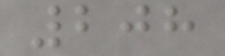208
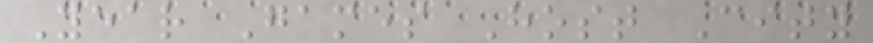Year Games Host City
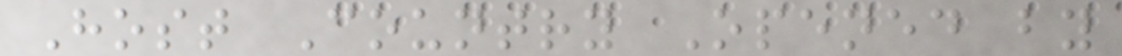Host Country Opened by
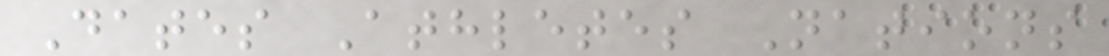Dates Athletes Nations
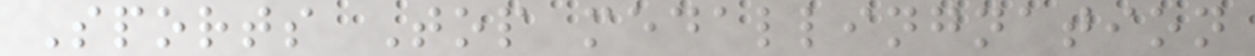Sports Top medallingnation
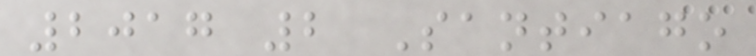2017 2 Santiago
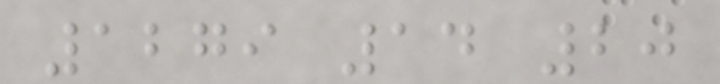1279 14 20
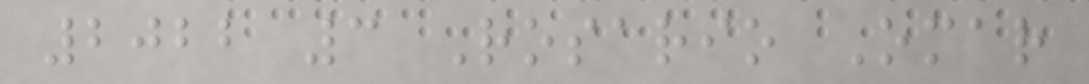2022 3 Rosario Omar
